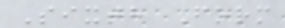Sixth Form
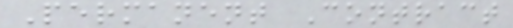Permanent Contract
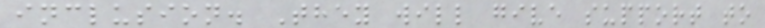inclusion. They will give support to
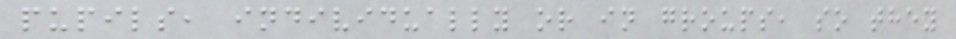pupils, individually or in groups, so they
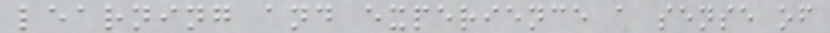learning and experience a sense of
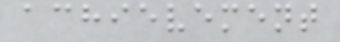achievement
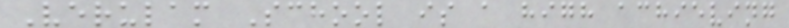Verulam School is a high achieving
